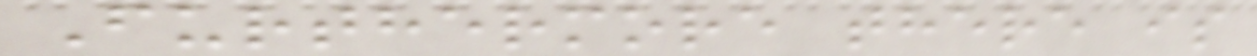Furthermore there is
